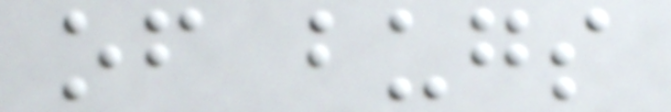of bugs
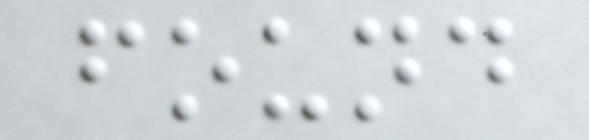found
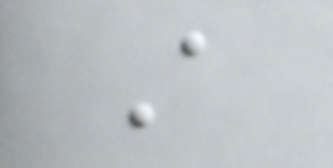A
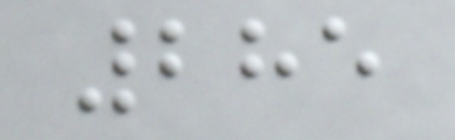285
